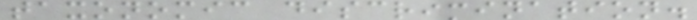taxonomic discrimination.
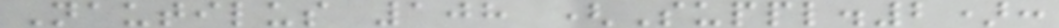Nautilus 108 (Suppl.2):
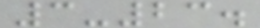3-23.
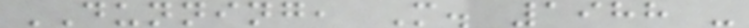DUNNING, M. 1988 -
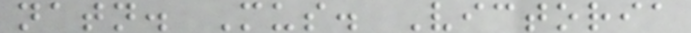natn. Mus. Victoria
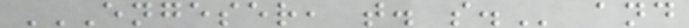ENGESER, T. S. and
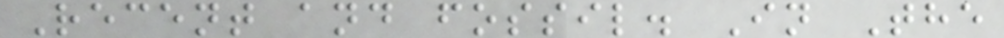Recent and fossil. In The
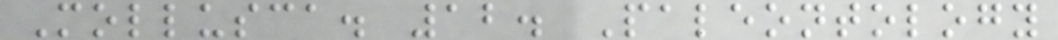Mollusca. 12. Paleontology
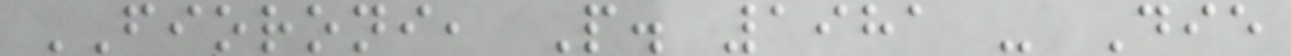FIORONI, P. 1981 - Die
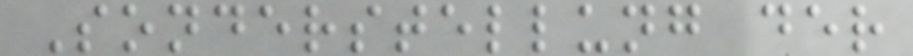Sonderstellung der
